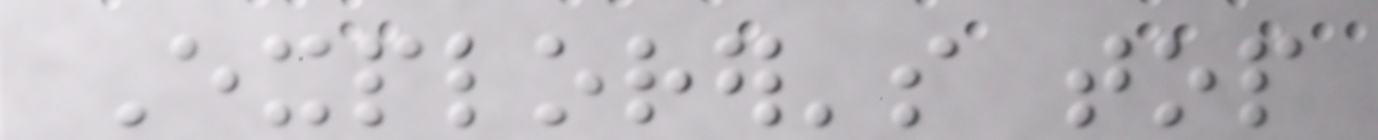Explorer's top
